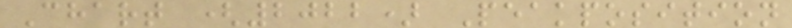Chart (2022) Peakposition
